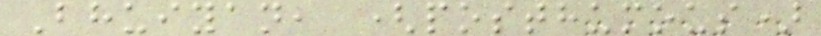Bhuiyan, (posthumous)
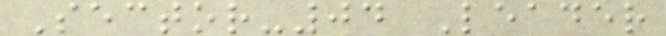Sector-04 Leader
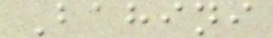Bahini
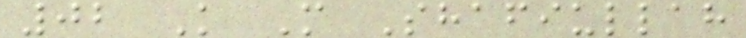02 K M Shafiullah
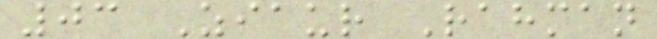03 Ziaur Rahman
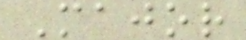Major
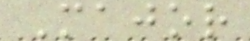Major
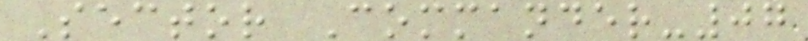Sector Commander-07
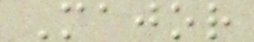Major
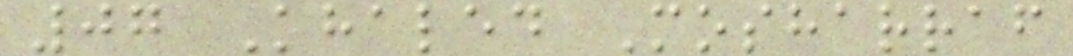07 Khaled Mosharraf
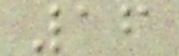16
